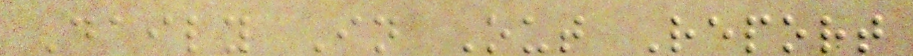Daily In Out Report
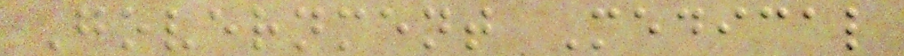Government Medical
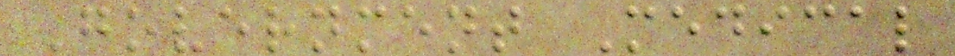Government Medical
